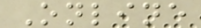Online
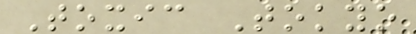Toxic Tokyo
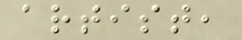artist,
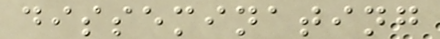disseminating
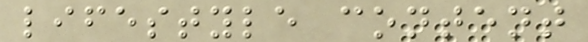lifestyle content
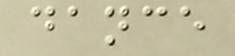dance
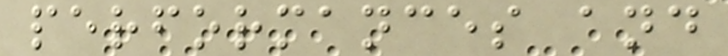performances and
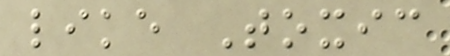like Toxic
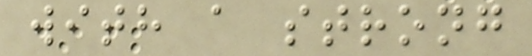with a strong
